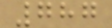787
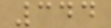344
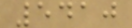5410
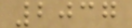2037
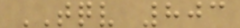TQV 803
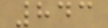843
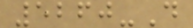5260-D
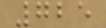725
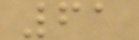61
